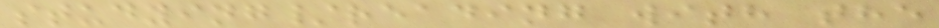studying/reading with the
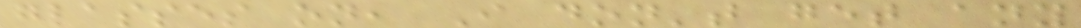glasses on, I don't get any
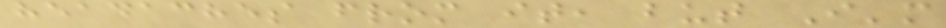headaches from it, but I'm
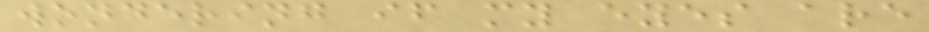wondering if my eyes are
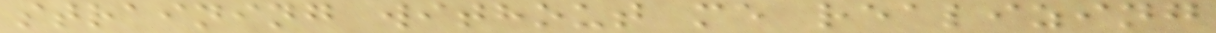straining without me realizing
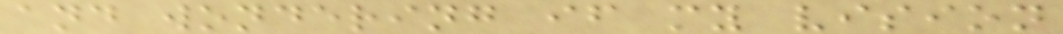and wondering if my vision
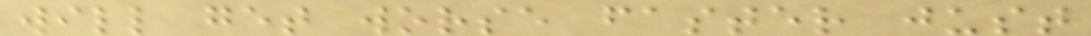will get worse faster just
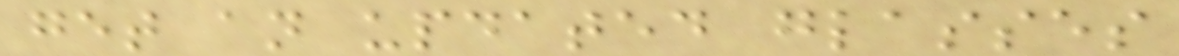get an updated glasses
